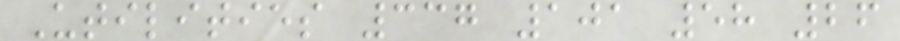Utilities 337 101 58 26
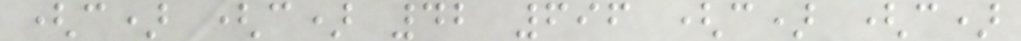(c) (c) 42 696 (c) (c)
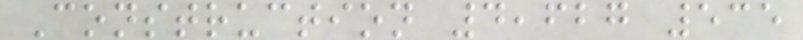Construction 4,627 535
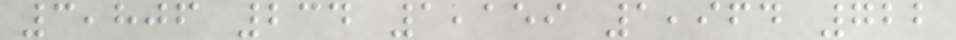3,806 234 1,159 1,964 722
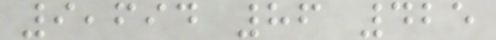9,694 86 425
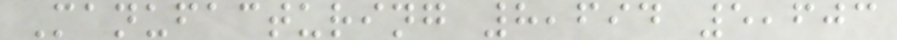Manufacturing 8,694 5,603
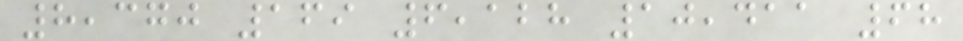8,370 169 6,128 10,411 68
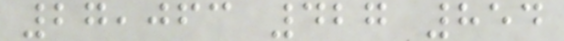27,063 427 854
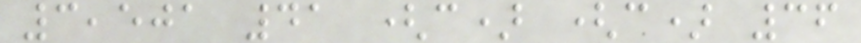3,501 41 (c) (c) 36
